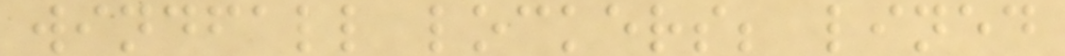windfall lockers; lined
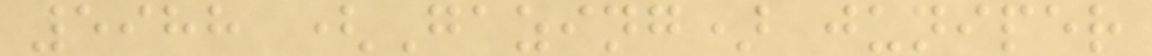5988 (Gazing) juniper
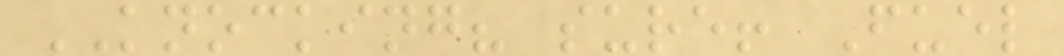KNOCKING? sure! Fuel
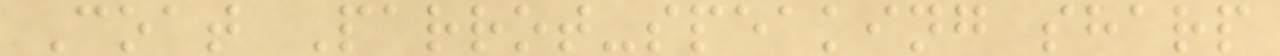Coat Parrot-speaking sharp
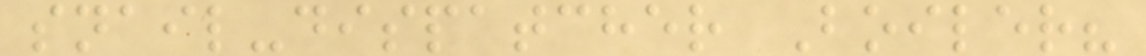snail-dispatcher Boiler?
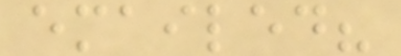emailed?
